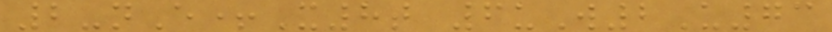2-nE+X8t 6uW2U73
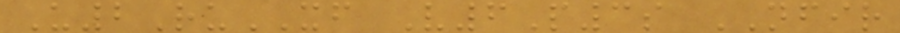U2RuXF V6P3s NFIR
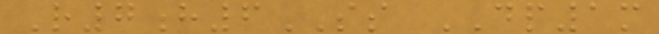R7h6SS DP1m
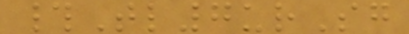#Tl7urSg
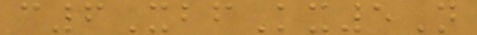c6XbfKx5N
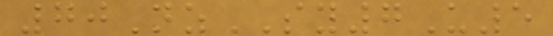70NzSY7U5
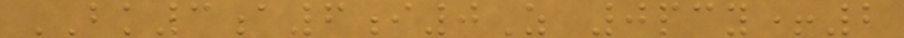BK3a6i0Z 0pcy+2
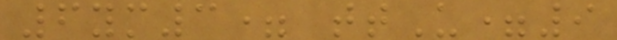6ym3= ttU=9
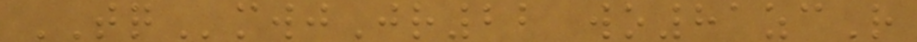TQmwjJr22 wo81zcR
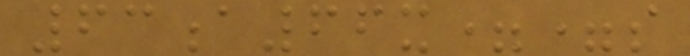63a66x==s
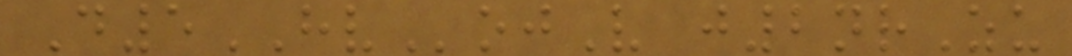D5HVojV j2nrZu
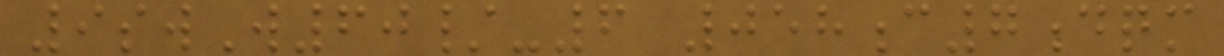9swW60/-6 058c7dqm
